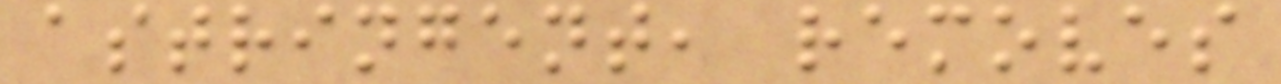astringent, removes
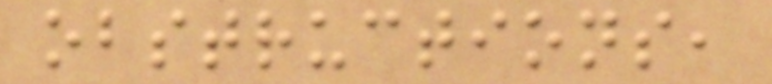obstructions,
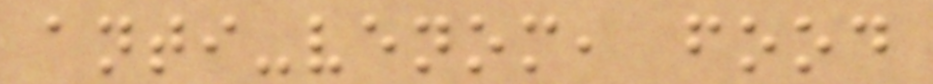anti-venom, food
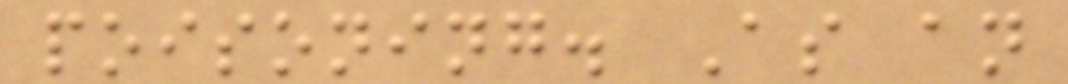poisoning. As an
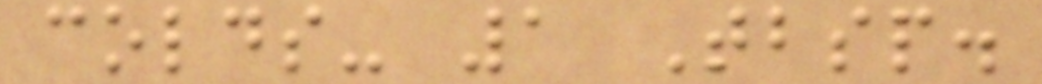colds- 1 Tbsp.
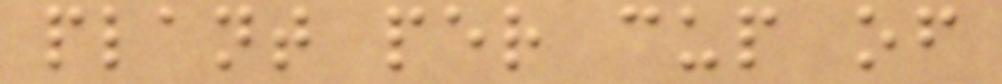plant per cup of
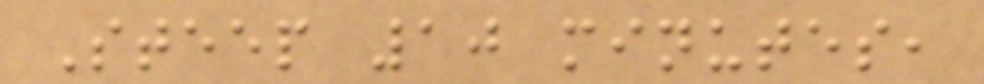Steep 10 minutes,
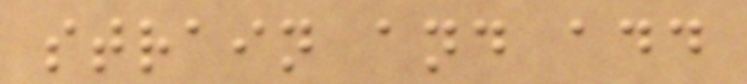strain and add
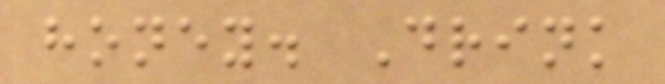honey. Drink
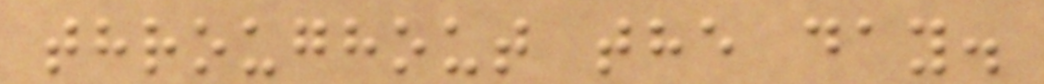throughout the day.
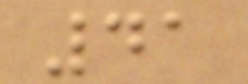41
